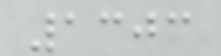1303
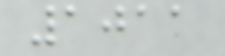1011
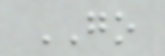GO
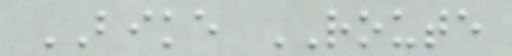BIKE ROUTE
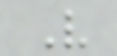V
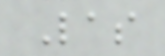Las
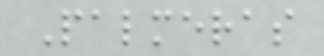Palmeras
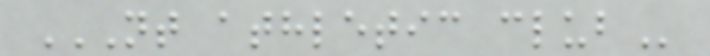NT ATHLETIC CLUB
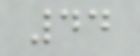44
